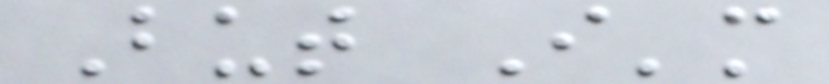But I'm
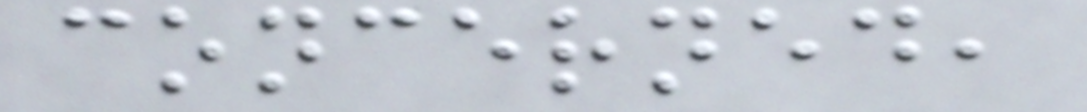concerned,
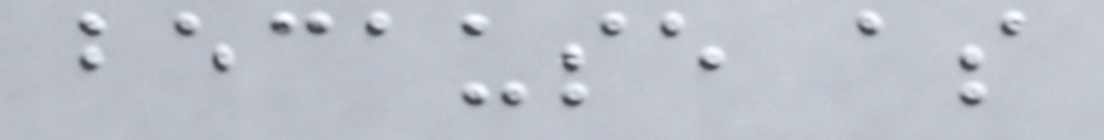because as
